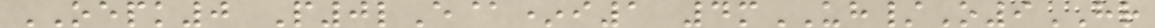OEPK0 P0lE@*i1 4mUH/O9HR
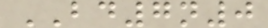BD7n0
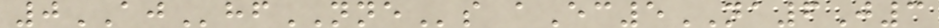0AJhfNNEs aEc5NA6J3
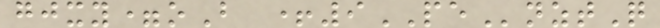gjxy=oB +9PEnztQ
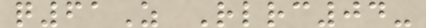q61Z Rlrc04-
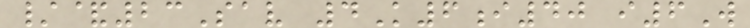/&23Sav 4K6i40 i6W
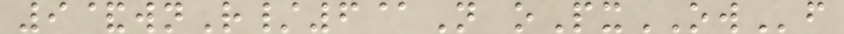9&wnR/6@N oPxOWf
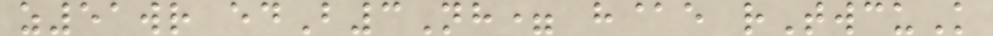z51wr edB3Nh= h@e rTwcuK
